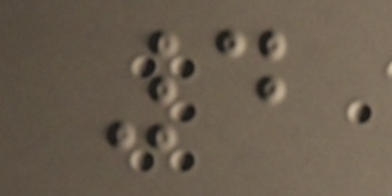4
